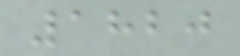1820
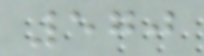570
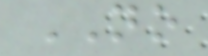NO
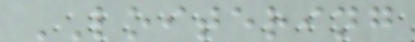LOITERING
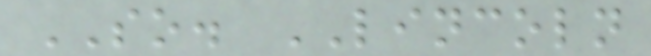SO. LINCOLN
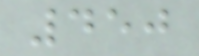450
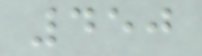450
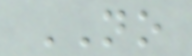NO
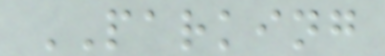PARKING
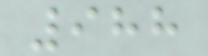988
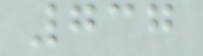737
